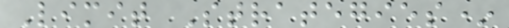Limit Strategies*
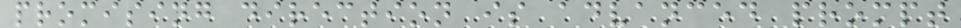promising direction is advanced prompt
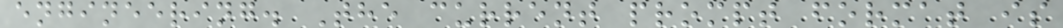engineering. The current prompt format is
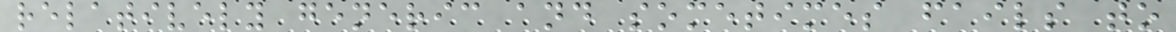relatively generic and sometimes fails to
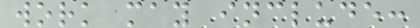work may include:
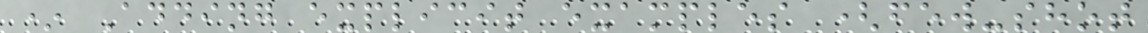* Adding explicit examples (few-shot
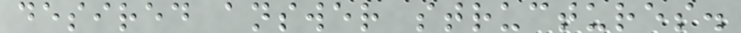desired answer structures.
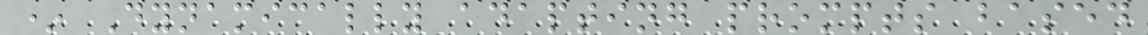* Dynamically adapting prompts based
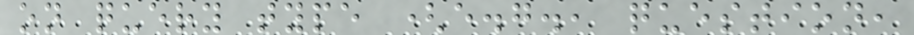on query type (e.g., question,
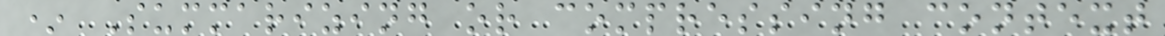* Summarizing or compressing context
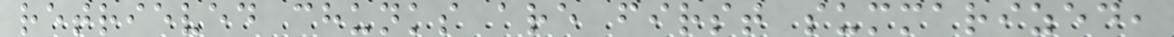retrieved chunks are first summarized,
